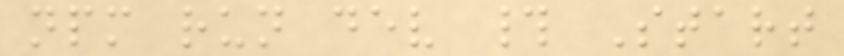npm run dev # Start
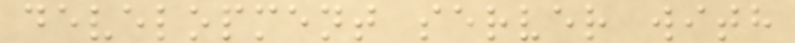development server with
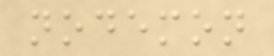nodemon
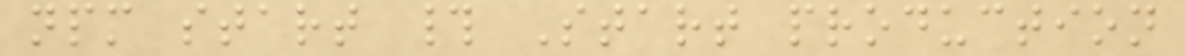npm start # Start production
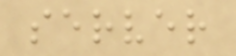server
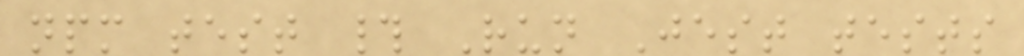npm test # Run Jest tests
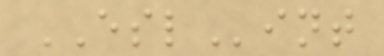ESLint
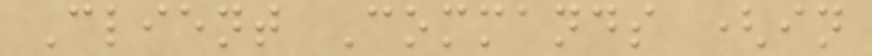Client Commands (in
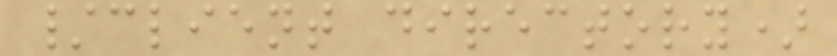/client directory)
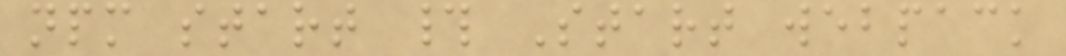npm start # Start webpack
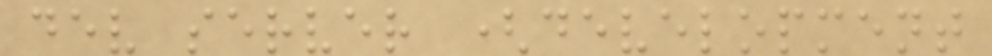dev server (development
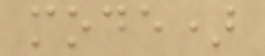mode)
